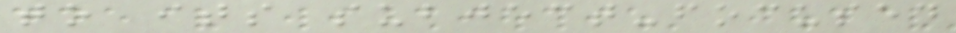to its subject-focused
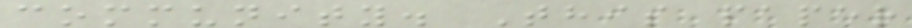community. This paper
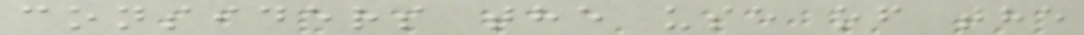considers the use of the
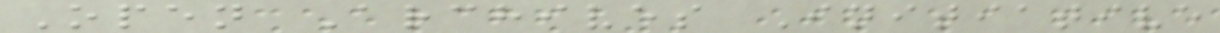Open Archives Initiative
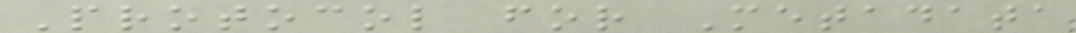Protocol for Metadata
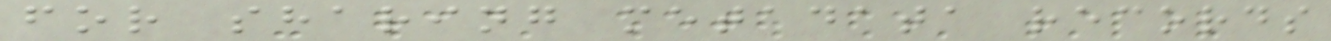for sharing metadata records
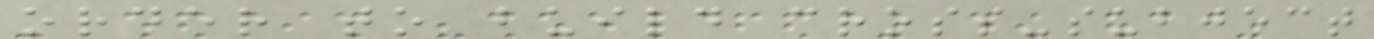order to build cross-subject
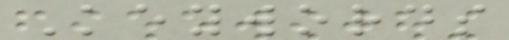Keywords
